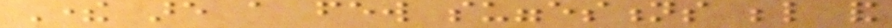There are a few suggestions below and
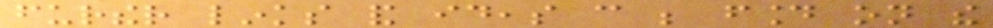further links and ideas can be found on the
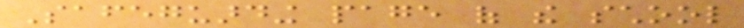Safeguarding page of the school
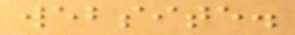website.
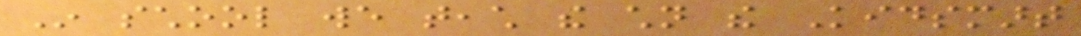In school we teach the children the Kidsmart
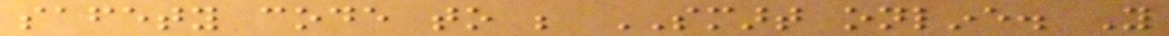safety code to be SMART online. You
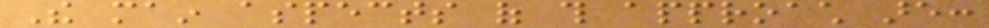The main aspects of this approach are:
